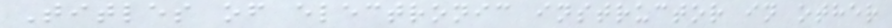Titles of electronic instructor in other
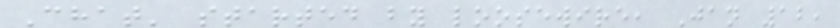Chat' started by loosewire, Jan 12,
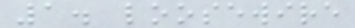1. loosewire
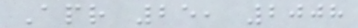Apr 25, 2008
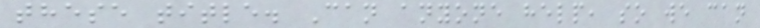these title. Can anyone help, so we can
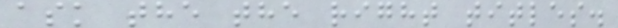ask the the right titles.
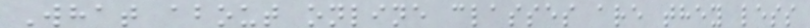What about online classes are they less
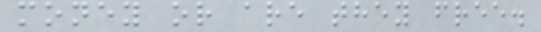money or are they free.
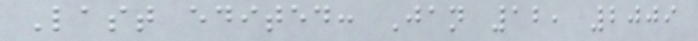Last edited: Jan 12, 2009
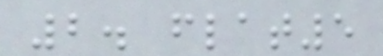2. flat5
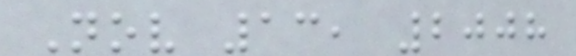Nov 13, 2008
